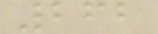262
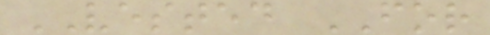VESTED FOR
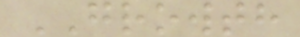GROWTH
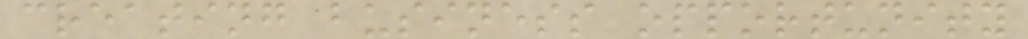creating business opportunity
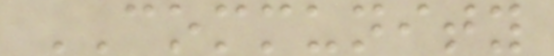COMMUNITY
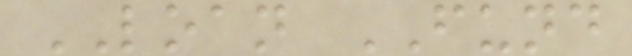LOAN FUND
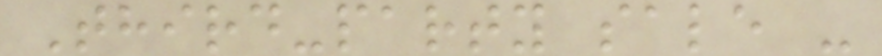Third-party sale -
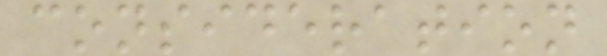consideration
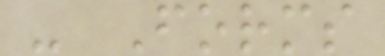- Forms
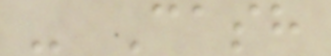- Cash
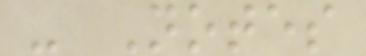- Notes
